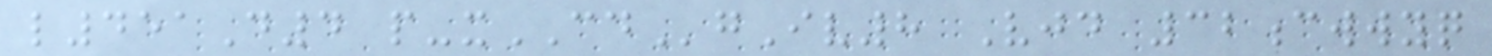l451D4 p-xCDgIv8 Vjd 32cwwyq
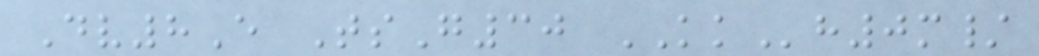Dv8E TsG30 KKh0m/
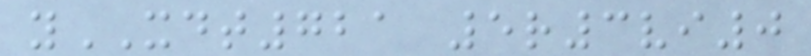yXDT721 5r3vi0
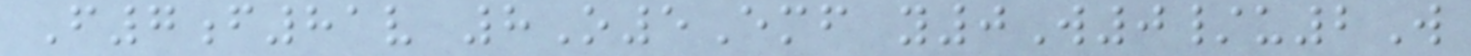F7f81v 8O5Emf y0W0/u2W
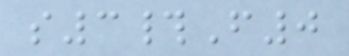s3#F0
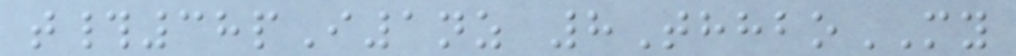t#38pI1nz 8ThhboMY
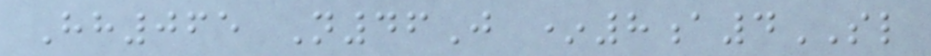Hh065 N46J *8a4SL
